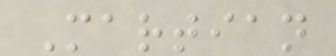Martian
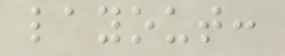layout:
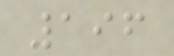196
